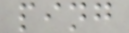ping
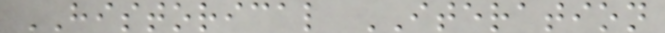HISTORICAL ITERATION
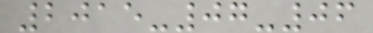2015-07-06
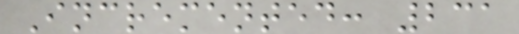Incremented: 231
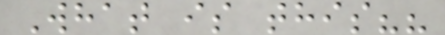What is this??
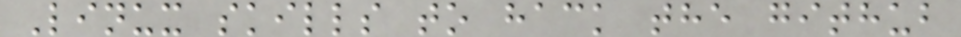Linux skills to hack the github
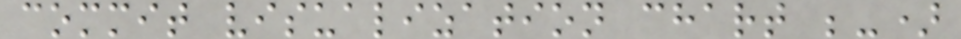commit visualization chart ;-)
